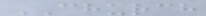CHURCH
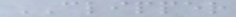CLIPPER
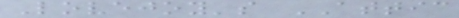Lovejoy's ATTIC
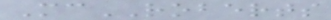McROBERTS
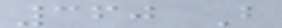360 B
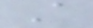A
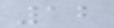12
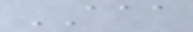AAA
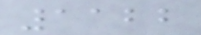1122
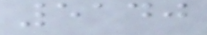5140
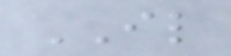IL
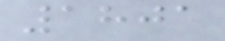1801
